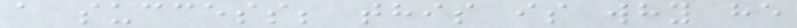a success; this is why he
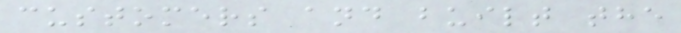customers and built the
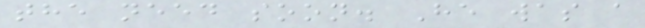the need soon. He was a
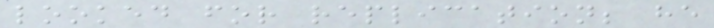looked for replication; he
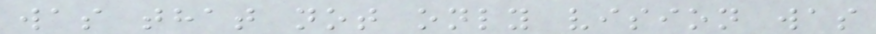was that not only vision was
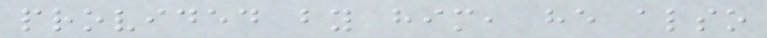provided by him, he also
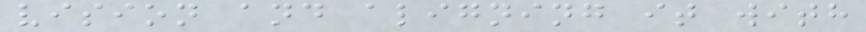vision and aligning it with
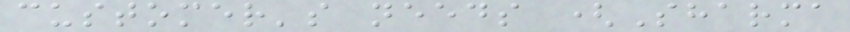customer's needs (Sharma
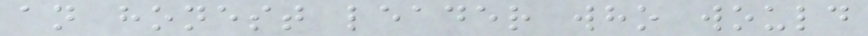an honest leader who would
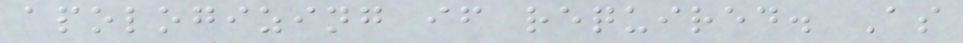apologizing if required. As
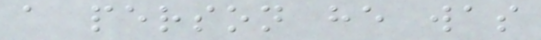a person he was
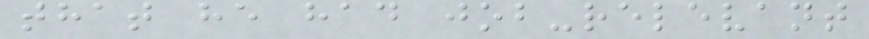that he had job-relevant
